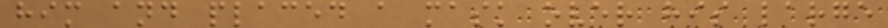him and placed a mask over his large
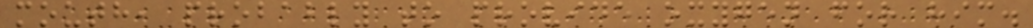mouth, probably to provide oxygen for him.
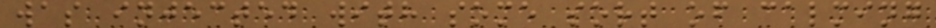was injected with some sort of calming
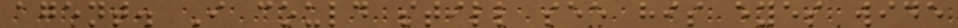agent. I could still see his eyes wide
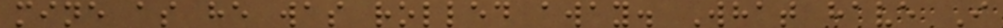mine as he was rolled away. What have I
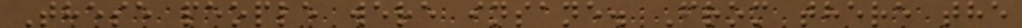These people were insane. From there the
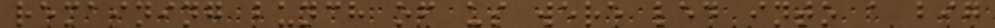remaining bunch of us were led into a big
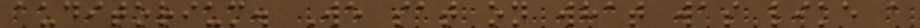auditorium. We sat on what was like a
